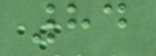84
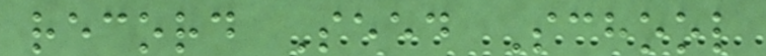record Seed School
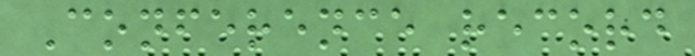Conference record
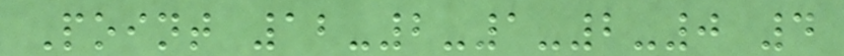Point 12-2-1-2-0 4
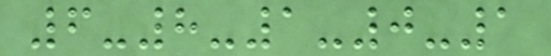6-8-1-0-1
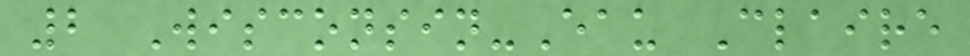2 Wisconsin-Eau Claire
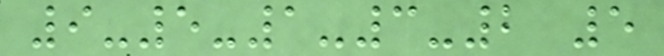9-5-1-3-2 5
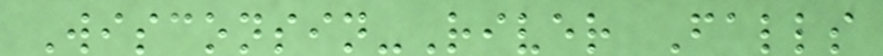Wisconsin-River Falls
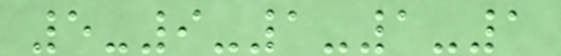5-9-1-1-1
